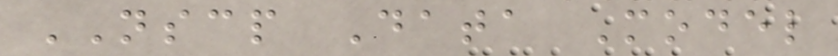NSCP Data Model
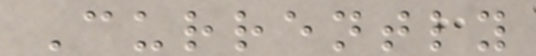Currently
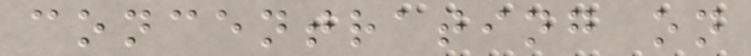concentrating on
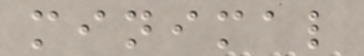minimal
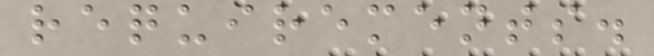requirements.
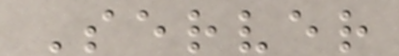Server
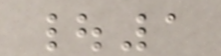|1
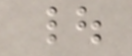|
